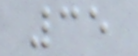35
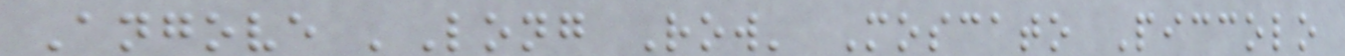Angove 'Long Row' Moscato Piccolo
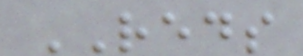REDS
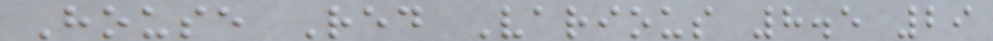House Red Various 8.5 29
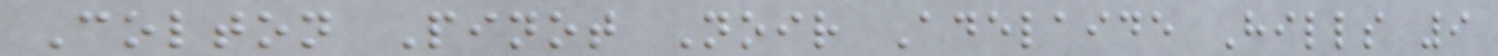Colton Pinot Noir Adelaide Hills 9
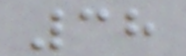38
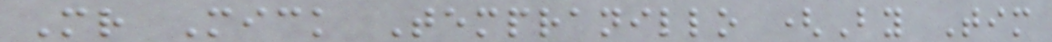Mr Mick Tempranillo (By Tim
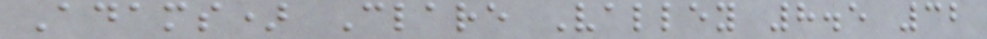Adams) Clare Valley 8.5 32
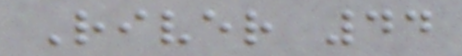River 44
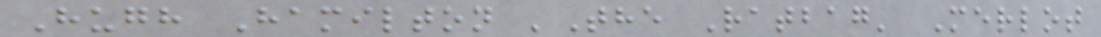Hugh Hamilton 'The Ratbag' Merlot
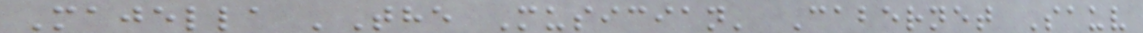Majella 'The Musician' Cabernet Sauv
